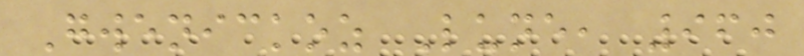Gwenickoz Lune, 960
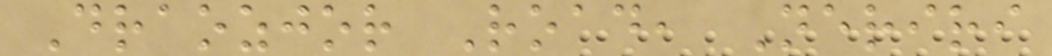Draozjor Road, Neriri
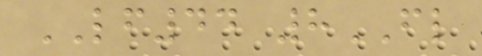LF44 8FL
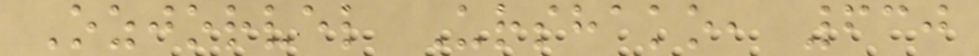Ozjorvel Urshako, 630
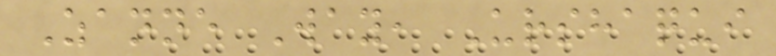Zanne Way, Urshaqui
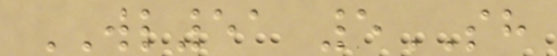WL51 5SH
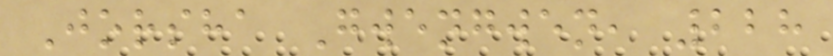Jorsha Gwengwen, 228
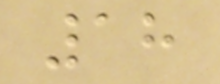18
